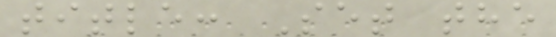title: Set the
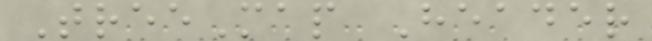TreeMap Header
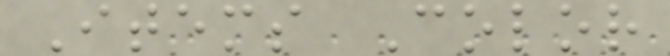Items Color
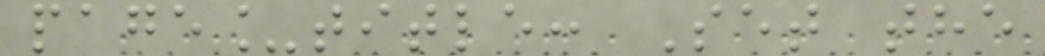page_title: Set the
